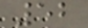52
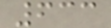633
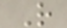R
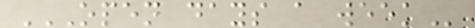OPEN DAYS A WEEK
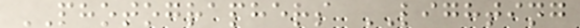PHOTOGRAPHERS LIGHTING
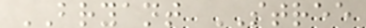BRYANT STREE
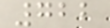722
